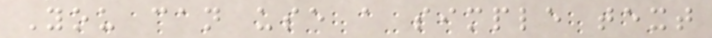You can use a simple text
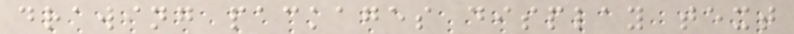drawing packages display text
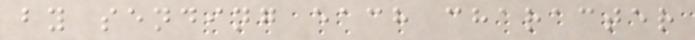by sending each character
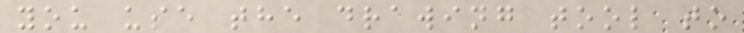you use the drawing tool to
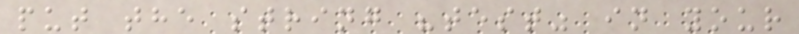put the string "test" in your
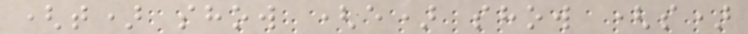(t) show (e) show (s)
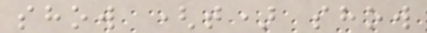show (t) show
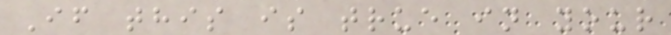If this is true in your
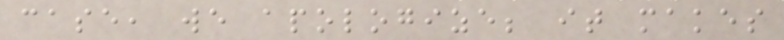case, we apologize; it makes
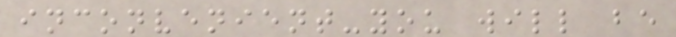inconvenient-you will be
